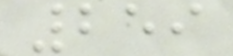259
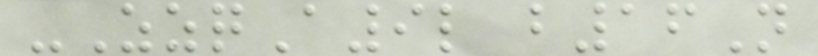-ZzqA9l b16N
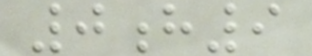0h9
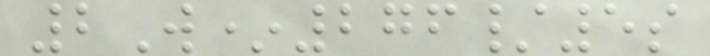2W*276/5s
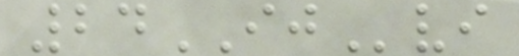24IJvi
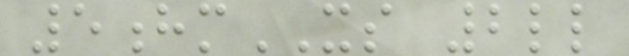5hmXS 2ll
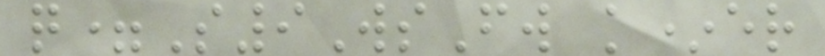q=S9WsFw k*er
